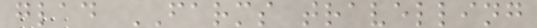glad FARMS travelling
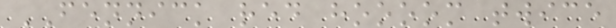FENNICK red hoooom twice
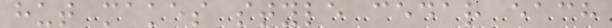hut makes style cedar each
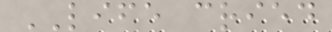LIFE cried
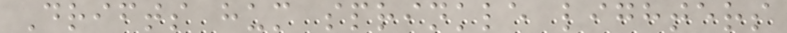Drifts hum sprinkle lighters
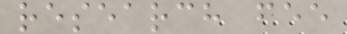research fee
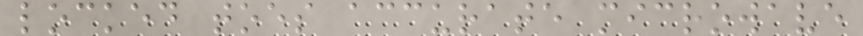locked toes accurate microwave
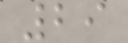29
